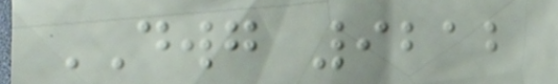DWG 9212
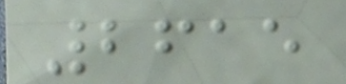2615
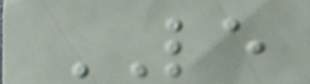LE
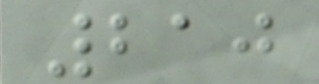210
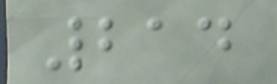214
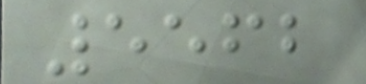5562
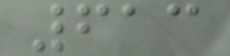613
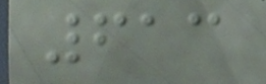613
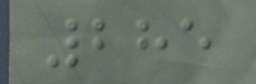285
